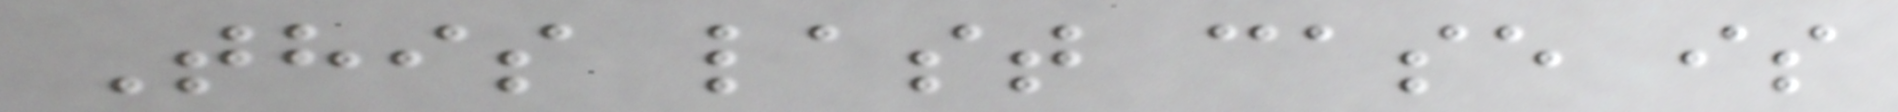This last case is
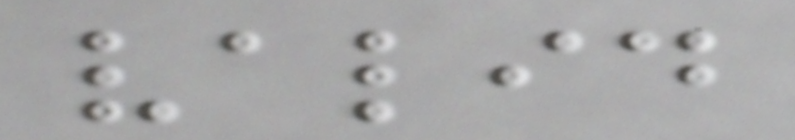valid
